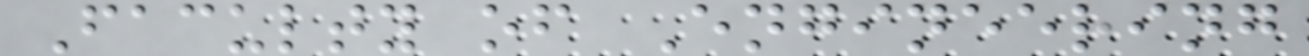Faculty of Engineering
